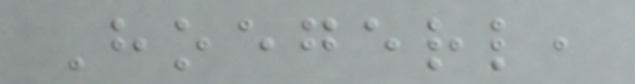Hoegerl,
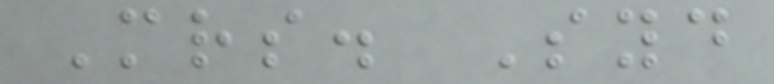Mrs. Syd
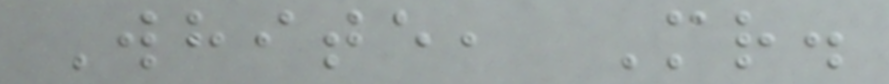White, Mr.
